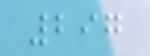297
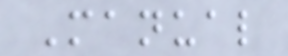Manual
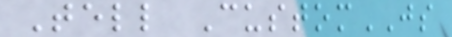Tell CustomJS
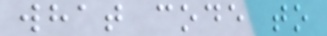what code to
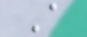A
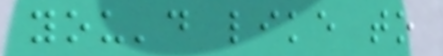you'd like to
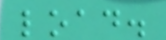load.
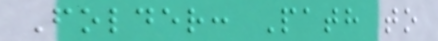Folder: Path to
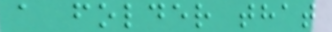a folder that
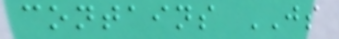contains JS
